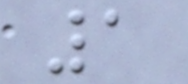1
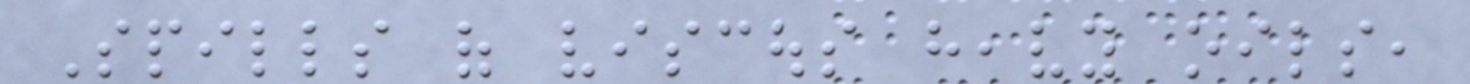Spills of viscous heavy oils,
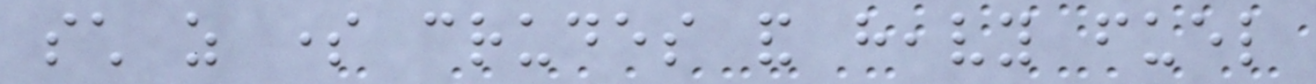such as some crudes and heavy fuel
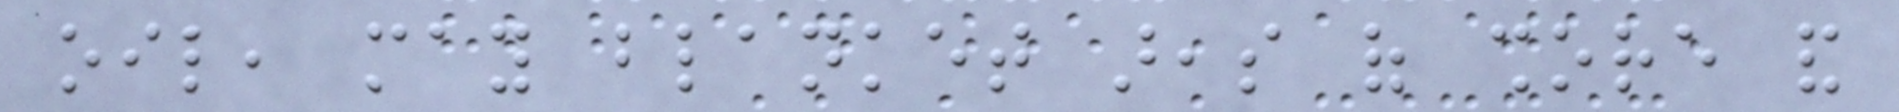oil, may blanket areas of shore and
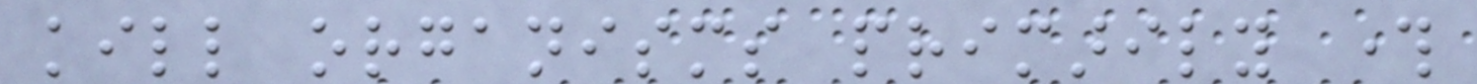kill organisms primarily through
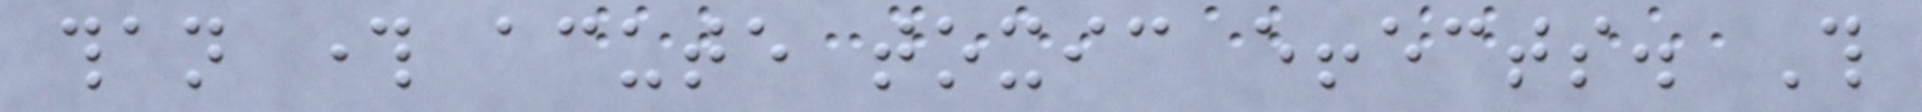than through acute toxic effects. This
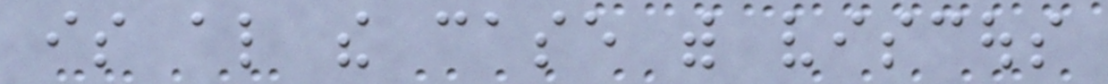is also the case with viscous
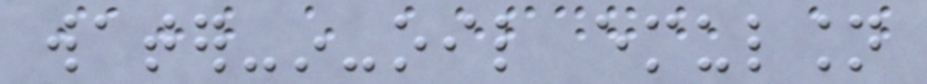water-in-oil emulsion
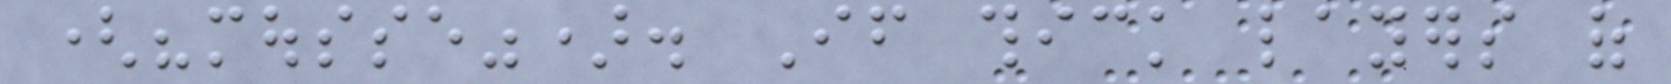("mousse"). If thick layers of
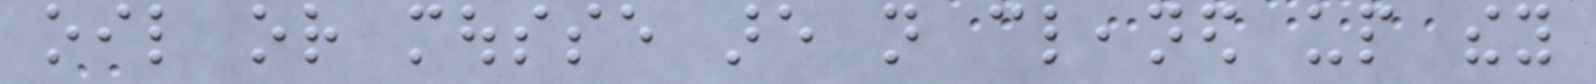oil or mousse are not cleaned up they
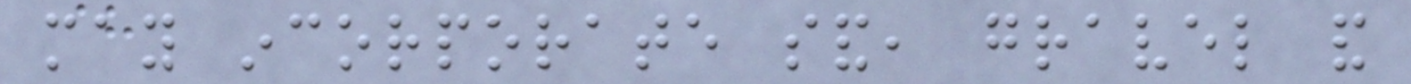may incorporate sand, gravel and
